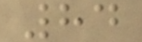84
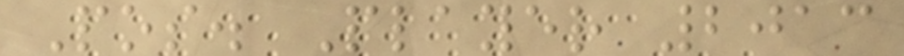Pos. Player 2013
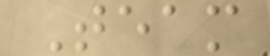Team
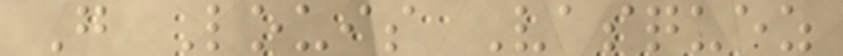G Louis Vasquez
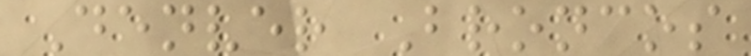Denver Broncos
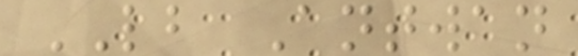LB Antwan
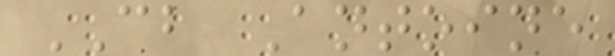CB Antoine
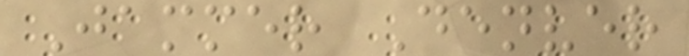Jammer Denver
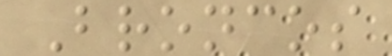Broncos
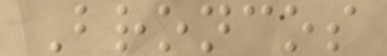Broncos
